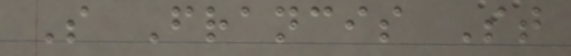S Francis St
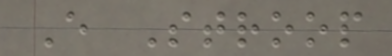E Stroop
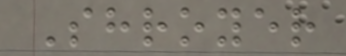Shroyer
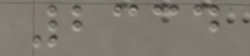2334
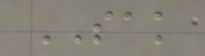SAK
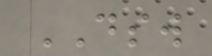DSW
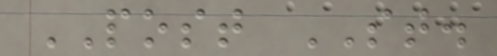POST ST.
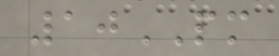10PM
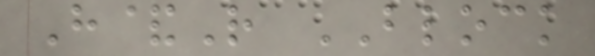H&R BLOCK
